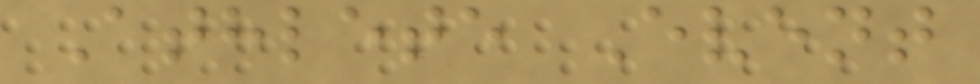Athlete Event
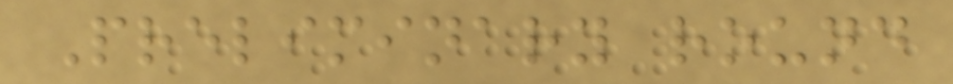Preliminary round
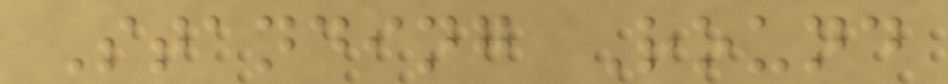Standing Round
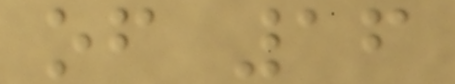of 16
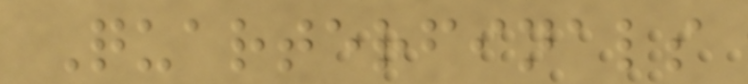Quarterfinals
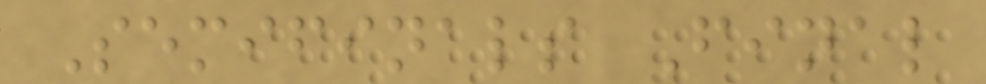Semifinals Final
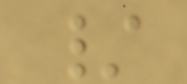/
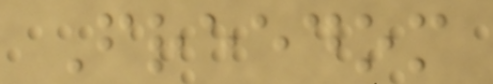Freedom
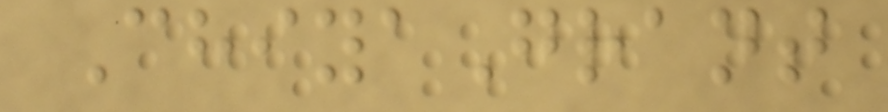ChiyaGrant
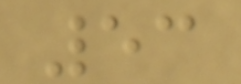53
